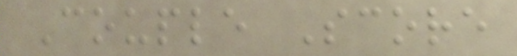Couple Score
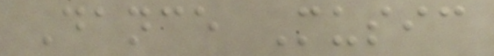Dance Music
